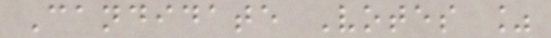Candidate Votes %
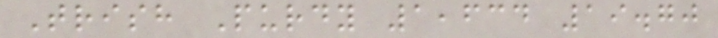Trish Purdy 1,634 19.70
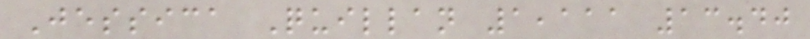Jessica Quillan 1,111 13.40
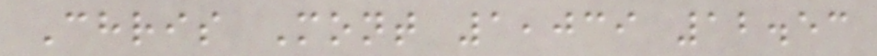Chris Mont 1,039 12.53
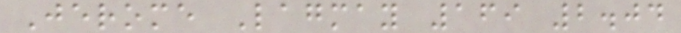Jerome Lagmay 169 2.04
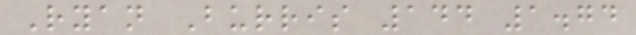Ryan Burris 144 1.74
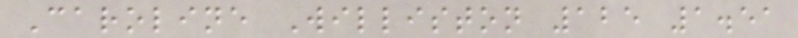Caroline Williston 125 1.51
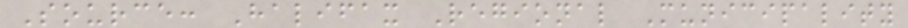Source: Halifax Regional Municipality
